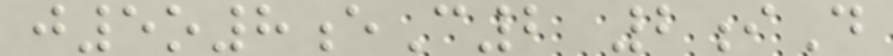j5o8eC2 2iD
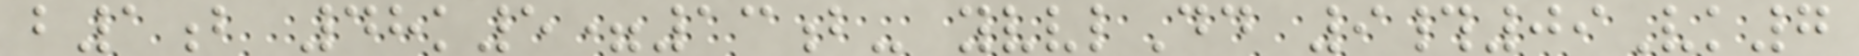b1b 48k5=13b- yvvlDd 9#09Vk7
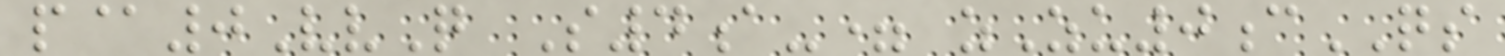p@0VvQ S4a-= zZu0cQS
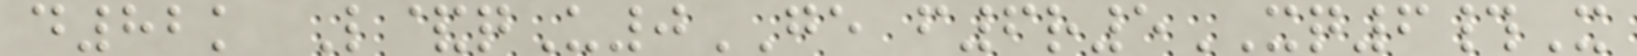d82k L&qU0GE f6r5XQ6#X
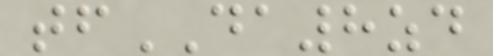tfDA8zd
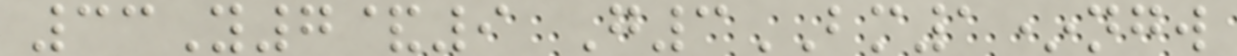33Y7&9 G3BM1*ngw
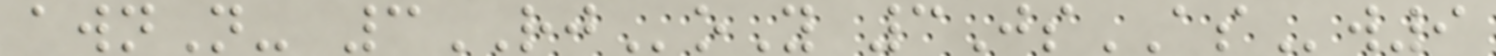awnN- 3RJoY 3JsASw9
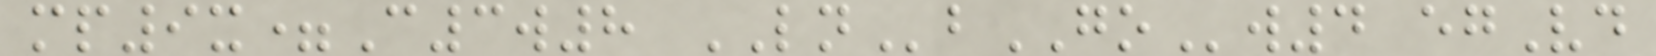mp9x=C3w8 LNbGOw4 egVd
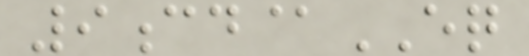9cd@EQ
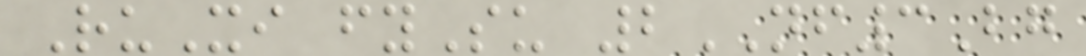RuXi fySu 2NF3Bg
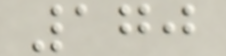170
